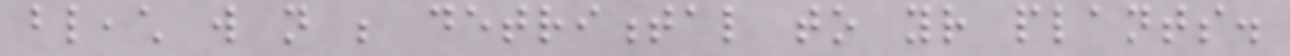bleach will not be detrimental to your plants.
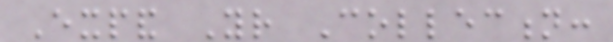Expand Your Collection:
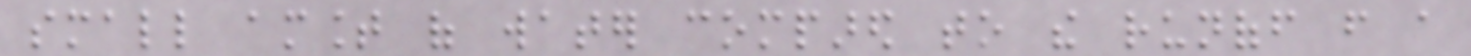small amount of water compared to the runoff from a
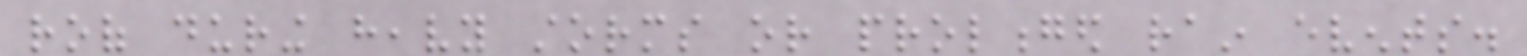roof during heavy storms or prolonged rain events.
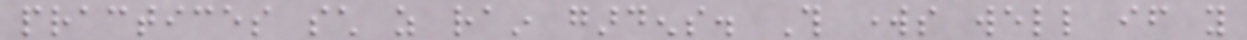practices such as rain gardens. This works well if you
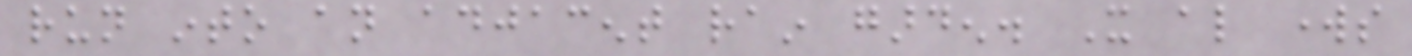run into an adjacent rain garden. It also works
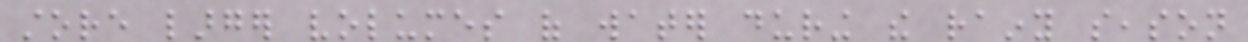store larger volumes of water during the rainy season
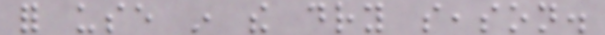for use in the dry season.
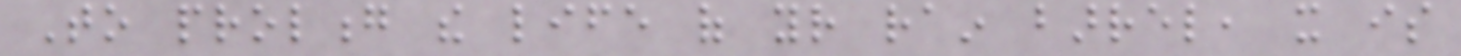To prolong the life of your rain barrel, it is
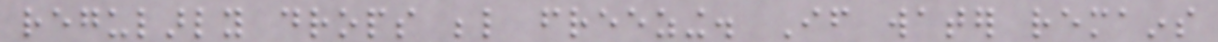regularly drops below freezing. If water remains
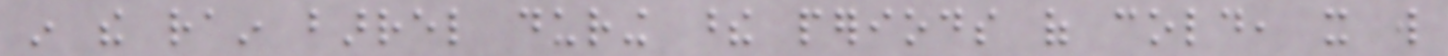in the rain barrel during these periods of cold, it will
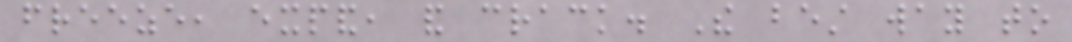freeze, expand, and crack. The best way to
